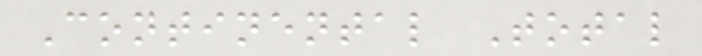Continental Total
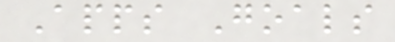Apps Goals
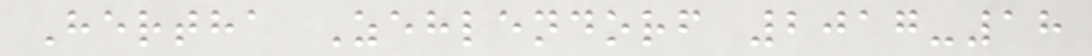Hertha Zehlendorf 2017-18
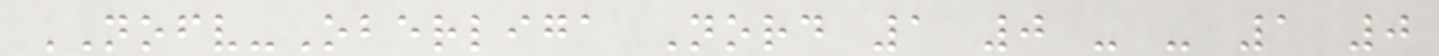NOFV-Oberliga Nord 1 0 - - 1 0
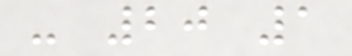- 20 1
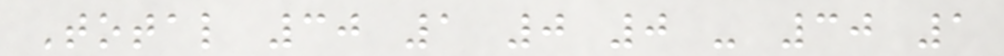Total 30 1 0 0 - 30 1
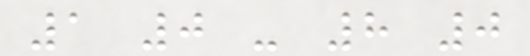1 0 - 8 0
